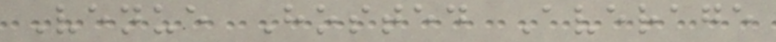Venue Hosted Average
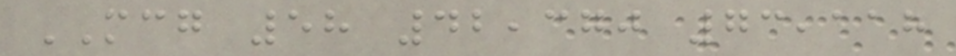MCG 58 42,370 73,118
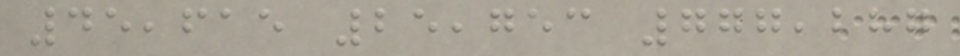45,615 25,753 777,287
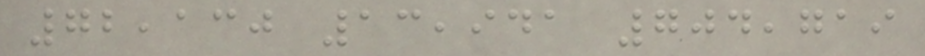72,130 13,941 704,719
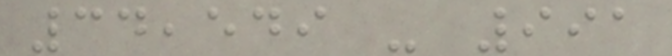34,549 - 991
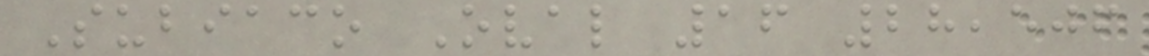Subiaco Oval 16 28,506
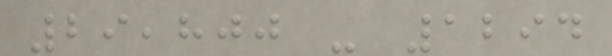29,800 - 1294
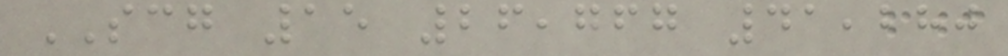SCG 15 26,767 41,280
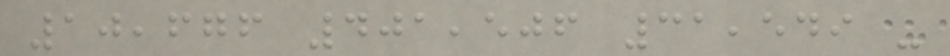10,676 401,506 31,549 -
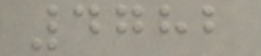4782
